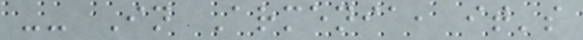-- In Armenia, it's
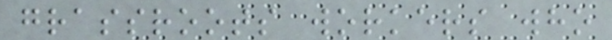grassroots workers who
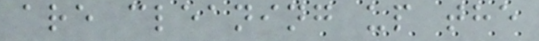are cleaning up the
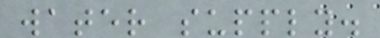water supply.
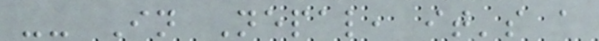-- In Nepal, it's a
